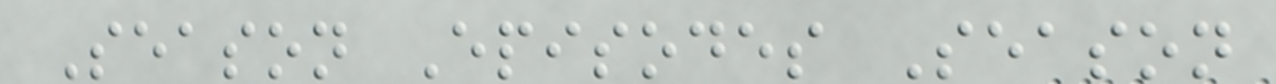Season Episodes Season
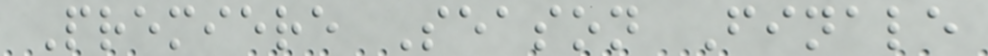Premiere Season Finale
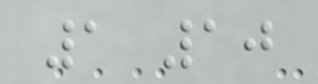1 10
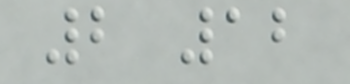2 12
